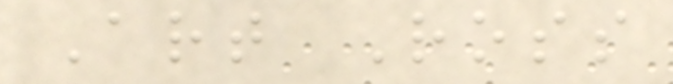Art Ross
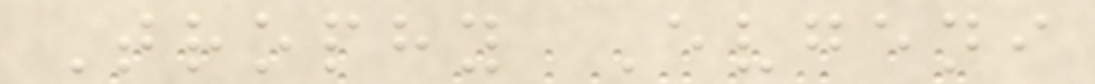Trophy Evgeni
